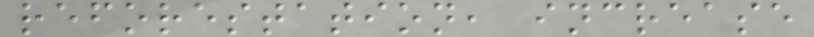reforestation, increase
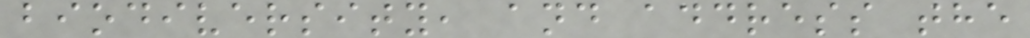biodiversity, and address the
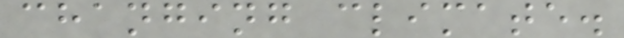changing climate.
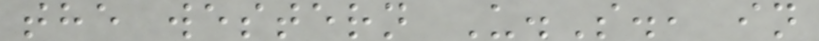the western U.S., in
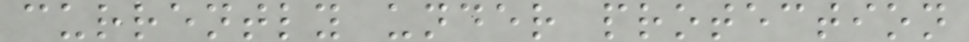currently under protection
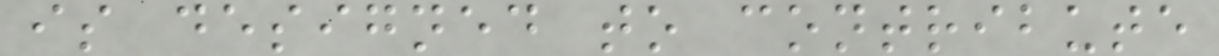is designed to contribute
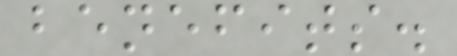benefits.
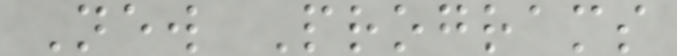New Programs
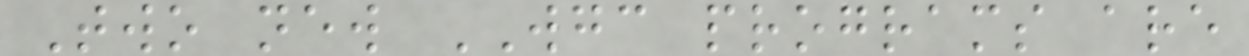Two new WGC programs are
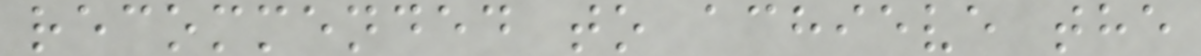recommended to achieve the
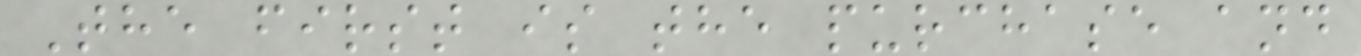The first is the purchase and
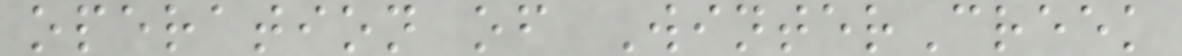operation of WinterCreek
